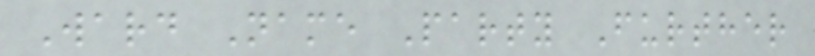Ward Name Party Further
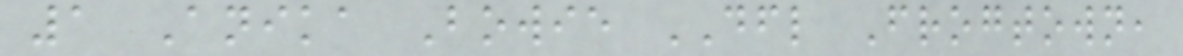1 Anika Bowie DFL Frogtown,
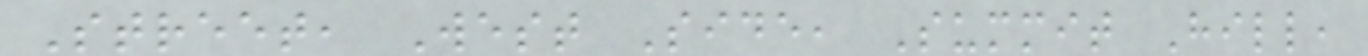Street, West Side, Summit Hill,
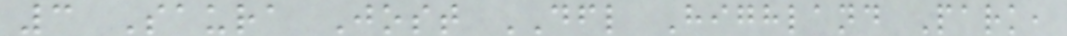3 Saura Jost DFL Highland Park,
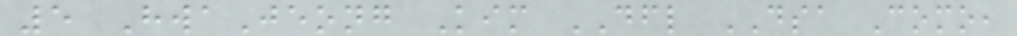5 HwaJeong Kim DFL DSA Como,
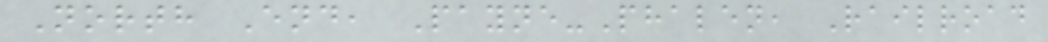North End, Payne-Phalen, Railroad
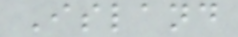Island
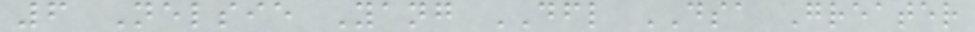6 Nelsie Yang DFL DSA Greater
